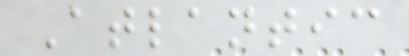Atlantic
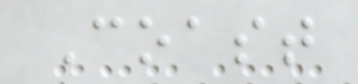Coast
